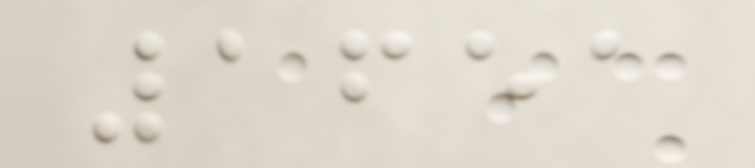1651
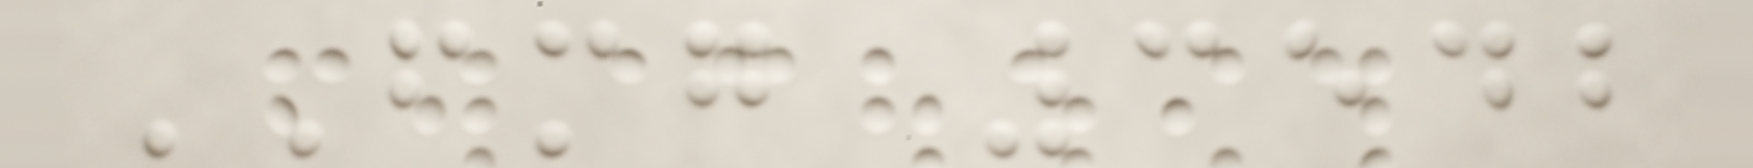FMG 3542
